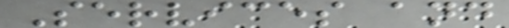Services and
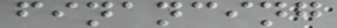financing
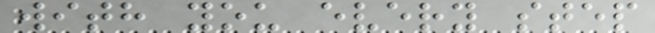with you every step
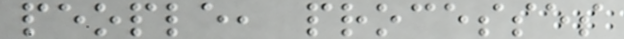people, processes
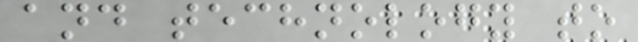and technology to
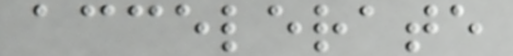accelerate
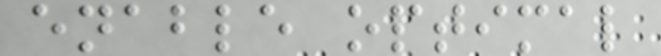enable optimal
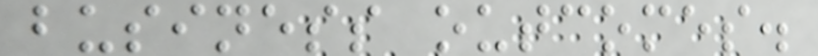business outcomes.
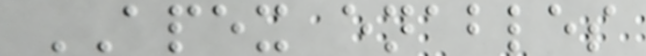APEX enables
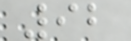92
